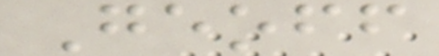Geoff
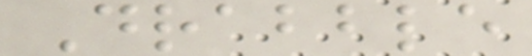Drabble
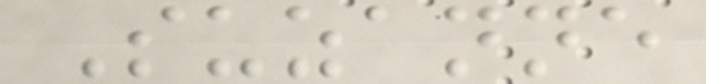Suzanne
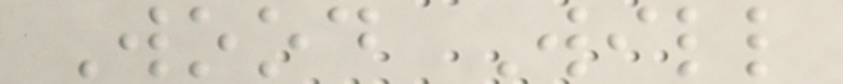Wood Will
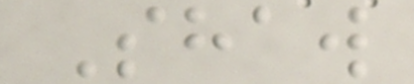Shaw
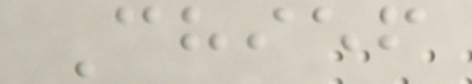Chief
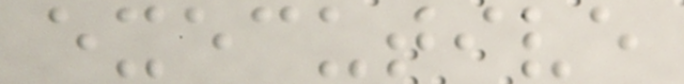executive
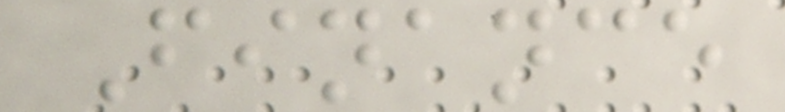Finance
